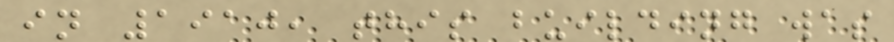in 1910, this building was
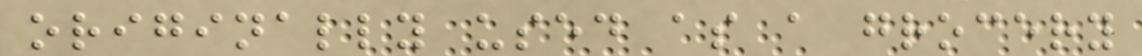originally used as a grocery
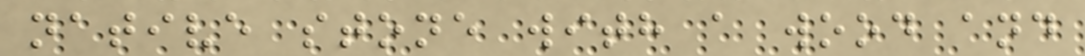native stone with a wood and
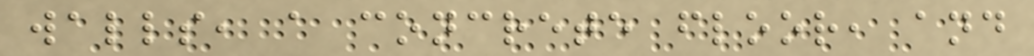walls, a concrete floor, and
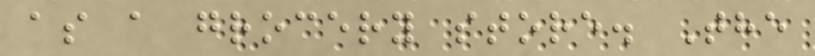as a grocery store. The
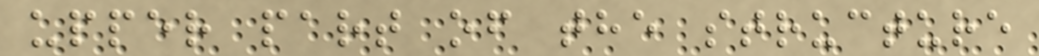upper part of the structure
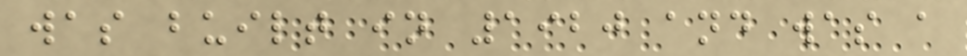was built in 1920 and was a
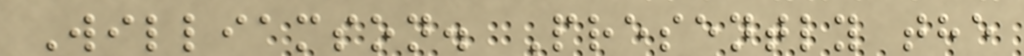Williamson. Presently the
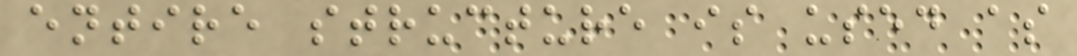entire structure is used as
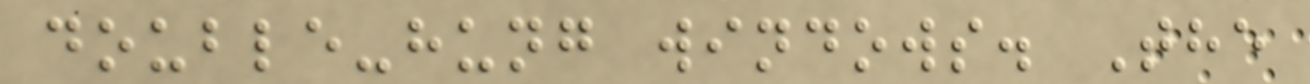double-hung windows. The
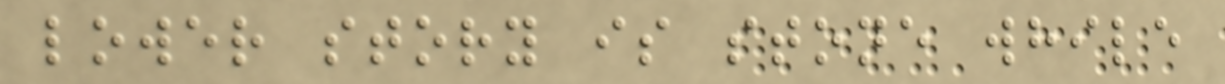lower story is stone while
